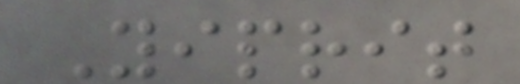Yiprit
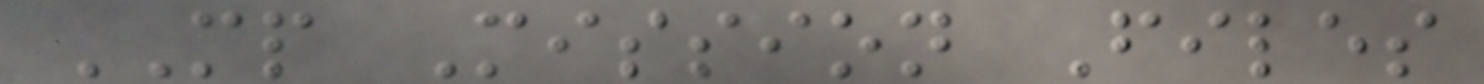MP Mission Files
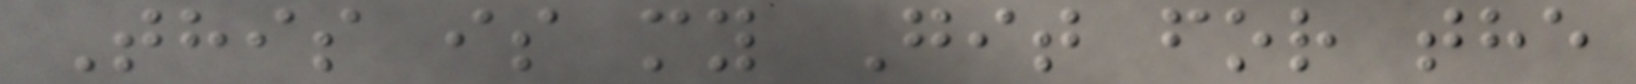This is my Git for the
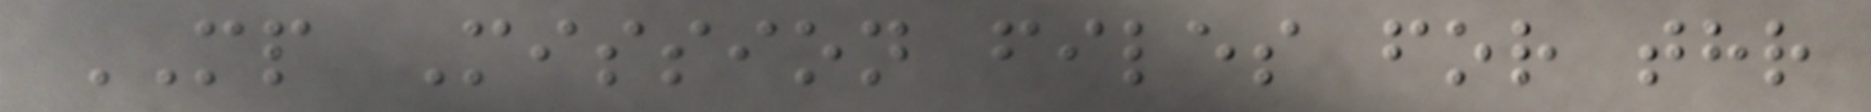MP Mission files for thr
